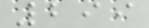299
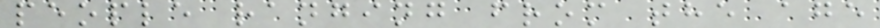people ranging from the age
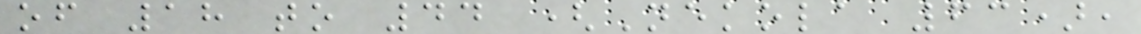of 18 to 44 (Nekola 63),
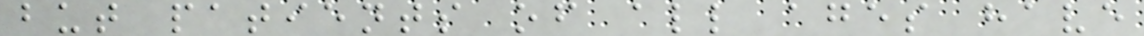but patients of all ages have
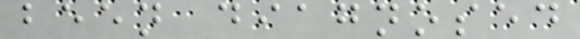been diagnosed
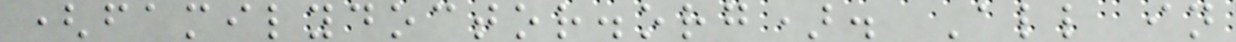(familydoctor.org). All in
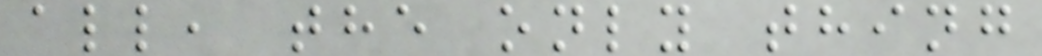all, the only thing
